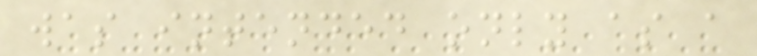was intended only as a
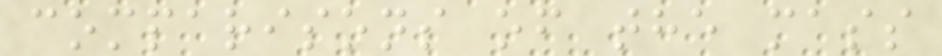comparisons of the mass
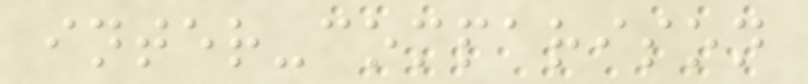inter-comparison
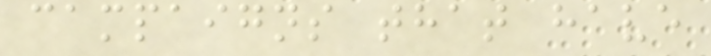campaigns that have
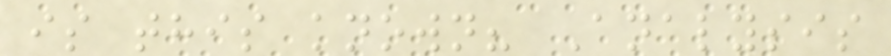is this known? Analysis
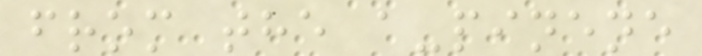from the a-pinene
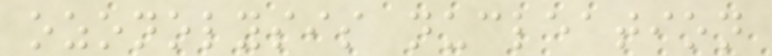ozonolysis nucleation
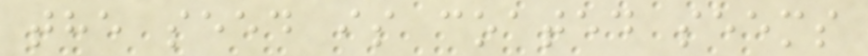the seed is coated seems
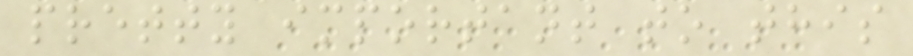pretty important to this
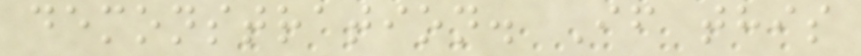demonstration. If this
